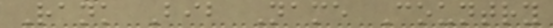Rank Bib Name Country
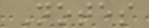Notes
